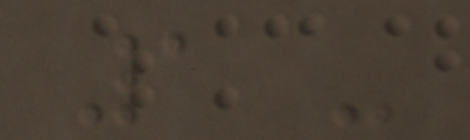1 -
